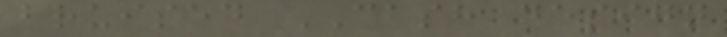bruised CASH design
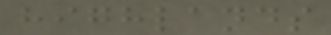highlands
